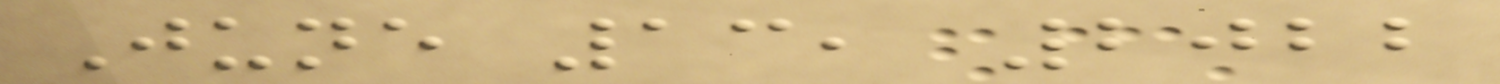June 13, 2022
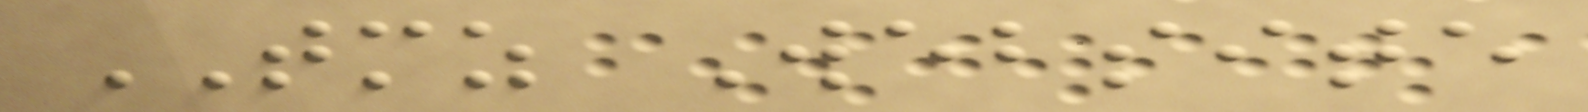TMZ Website
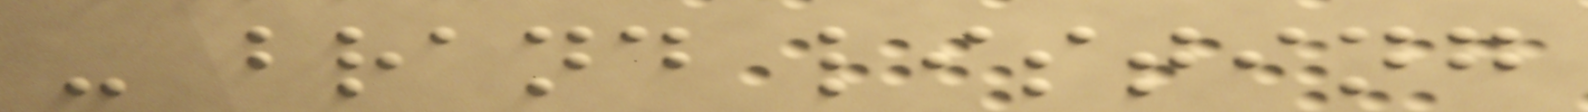- brand listing
